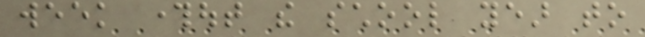week throughout the school year to
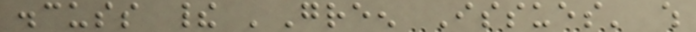discuss their 'Green Issues' which
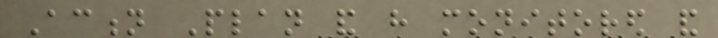Action Plan and have monitored and
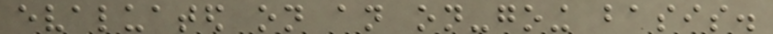evaluated on an on-going basis.
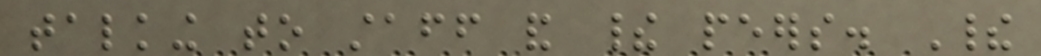talking to staff and their peers. Their
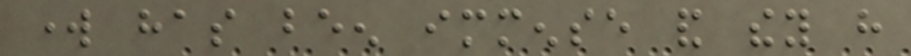work has been immense and they have
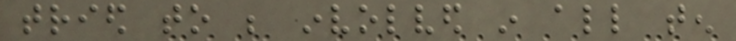tried to be involved in all ten
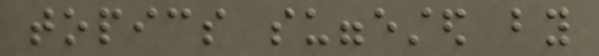topics suggested by
